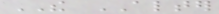THE ALTER
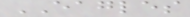EAGLES
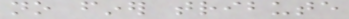no finer tribute
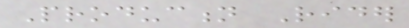Production Rider
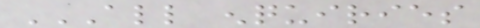ALL ENQUIRIES
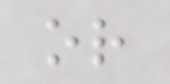or
